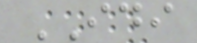IDI
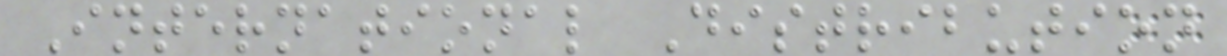International Distribution
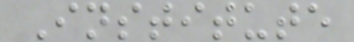Institute
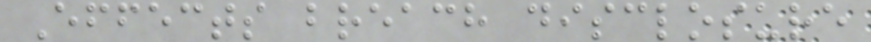Effects breach disclosure
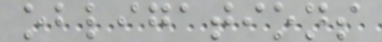obligations
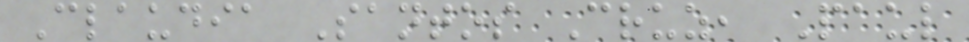Claudia Santos Cruz, Paul
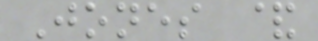Jones &
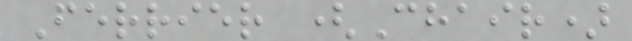Ferrier (Chair)
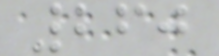260
